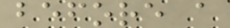before a
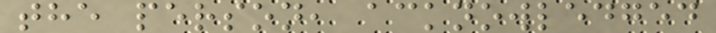the person, acknowledged
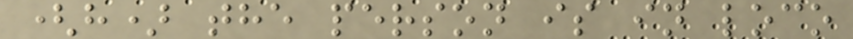(h) the person is in loco
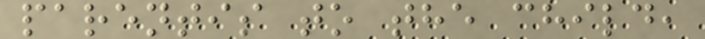parentis to the child,
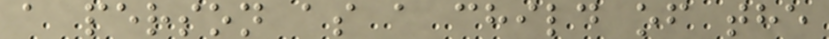a person as a child of the
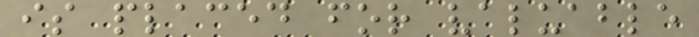is placed for valuable
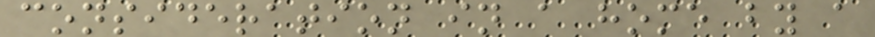consideration in a home by a
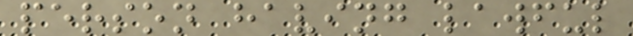person having lawful
